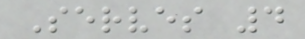Serves 4
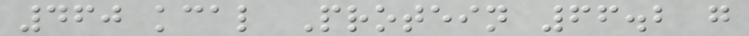460 kcal Protein 66.2 g
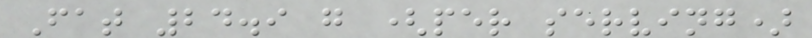Fat 24.9 g (per serving)
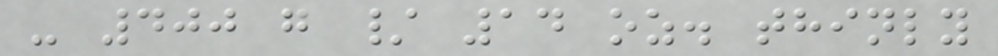- 400 g / 14 oz. thinly
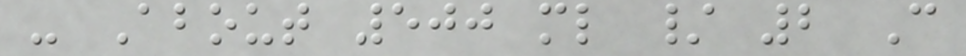- About 500 ml / 2 C
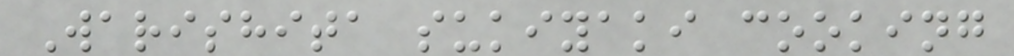Warishita sukiyaki cooking
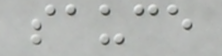sauce
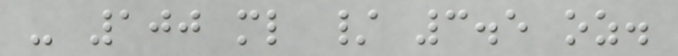- 100 ml / 3.5 oz.
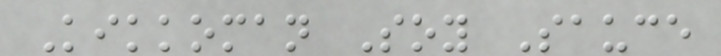Kikkoman Soy Sauce
